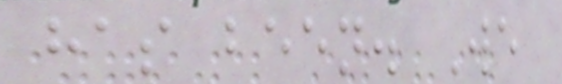has been. We
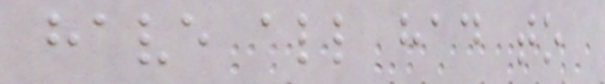have all had to
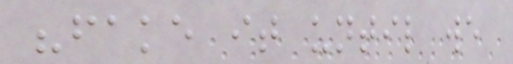"fake it until we
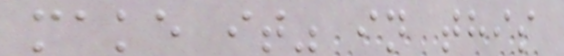make it" in this
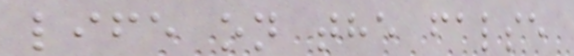life on the false
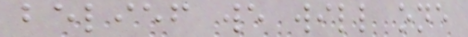belief we will one
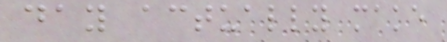day actually make
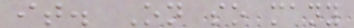it. On so many
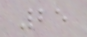25
